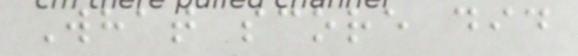What score did
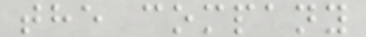the company
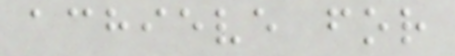achieve for
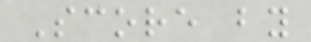Score by
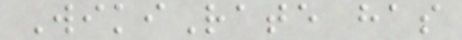WikiRate has
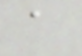a
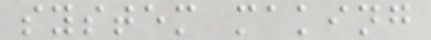system making
